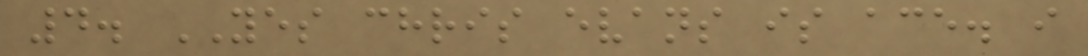4. YES chris evans is ace. i
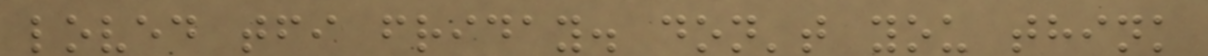loved tfi friday. don't you think
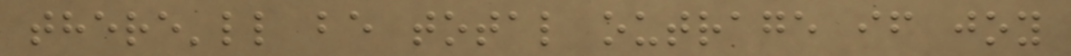there'll be total outrage if joy
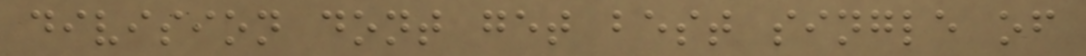division dont get best single of
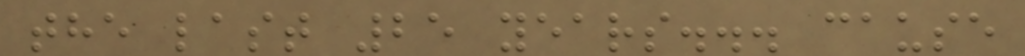the last 25 years... cause
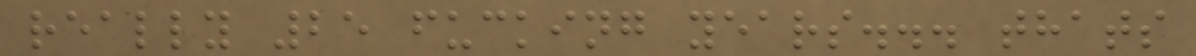really 25 fucking years... thats
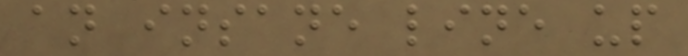an insane line up
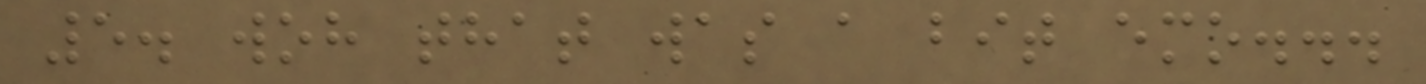5. woh that was a bit emo...
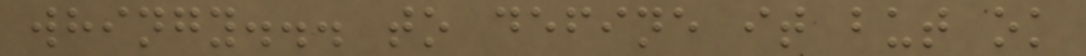whingy... to define it but ok
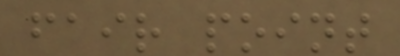fair point
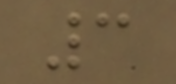3
